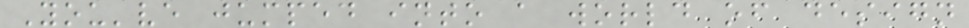You've jumped into a world of design
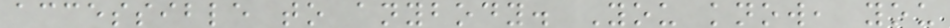accessible to anybody. You know, you
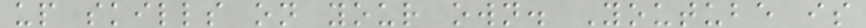up skills on your own. Youtube is
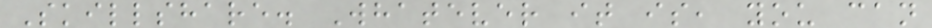Skillshare. Whatever it is, you can
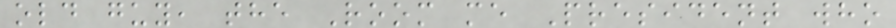old guy, the Room me President who
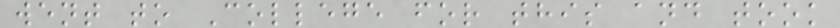went to College for this and took
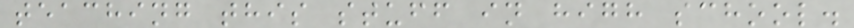teaching this stuff in high school.
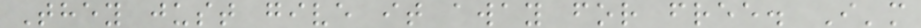They just give it away for free. I'm
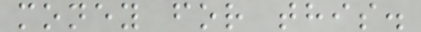money for this.
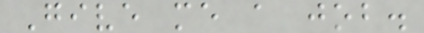Give me a job.
